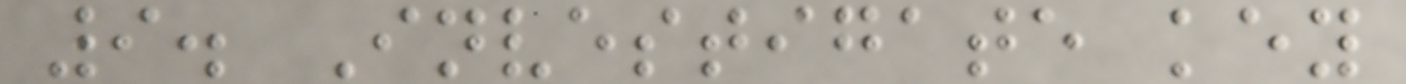9. Investigate key
